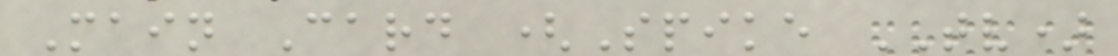Main Card (Spike TV)
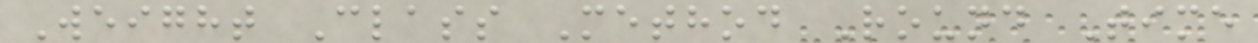Weight Class Method Round Time
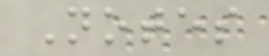Notes
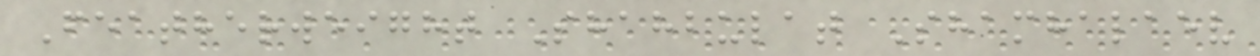Featherweight Shahbulat Shamhalaev
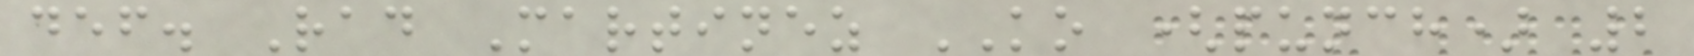def. Rad Martinez KO (punch) 2
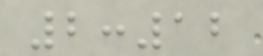2:12
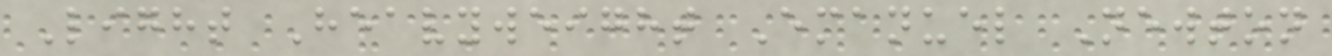Light Heavyweight Emanuel Newton
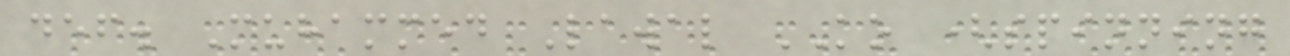def. Muhammed Lawal KO (spinning
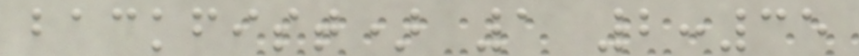backfist) 1 2:35
